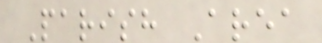Parish Area
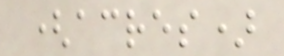(acres)
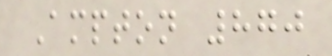Ampton 870
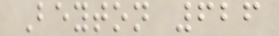Beyton 626
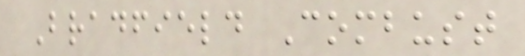Bradfield Combust
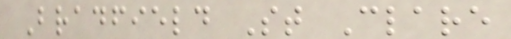Bradfield St Clare
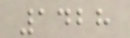1428
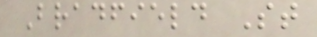Bradfield St
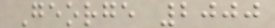George 2000
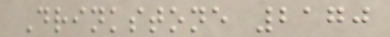Drinkstone 2170
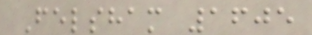Felsham 1605
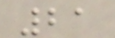21
